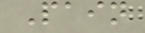Pain
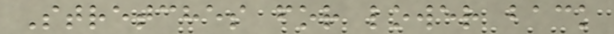Stretches for lower back
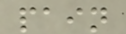pain
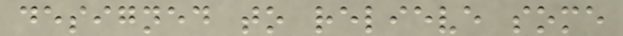designed to relieve some
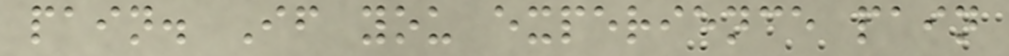pain. If you experience pain
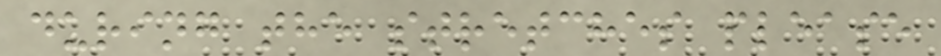during the stretches please
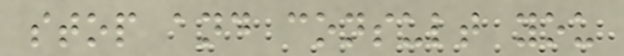stop and consult you
